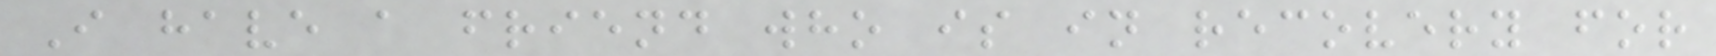I have a friend who is in recovery for
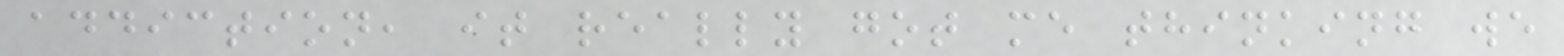addiction, it really got me thinking we
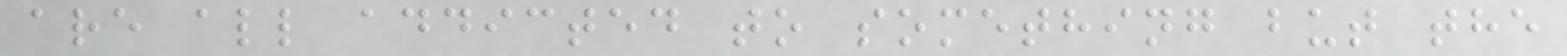are all addicted to something but the
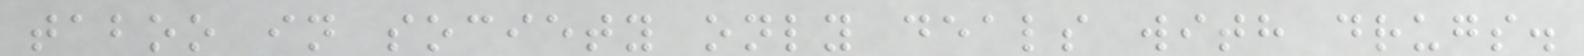taboo in society only deals with drugs.
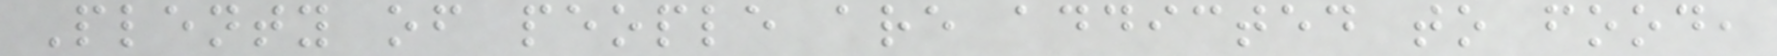Plenty of people are addicted to food,
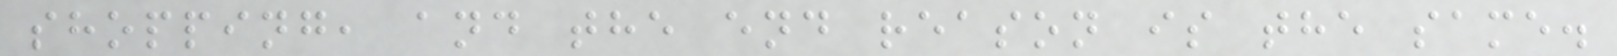shopping, and the end reason is the same.
